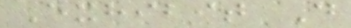Exhibit D
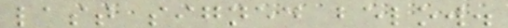last signed below.
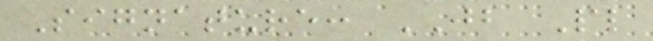Signature: JB Pl
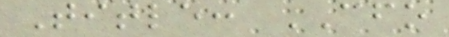Title: CFO
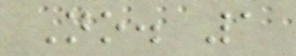No. 1
